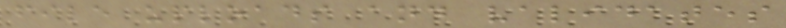file uploads and validates
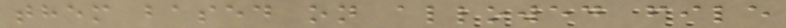them based on allowed file
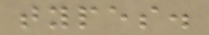types.
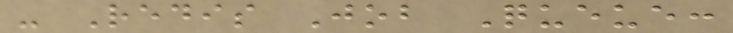- Redis Job Queue:
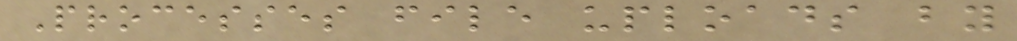Processes file uploads by
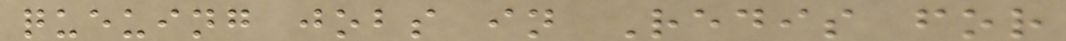queuing jobs in Redis for
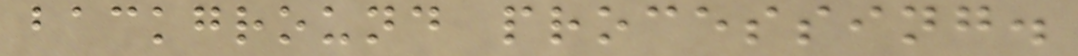background processing.
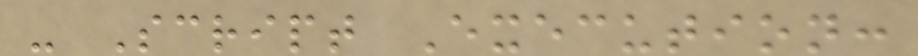- Script Execution:
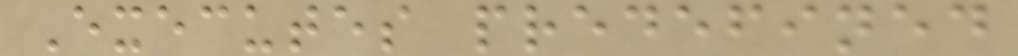Executes predefined
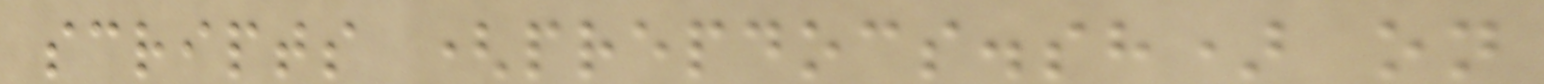scripts (prepdocs.sh) on
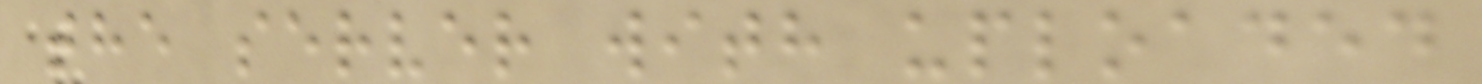the server with uploaded
